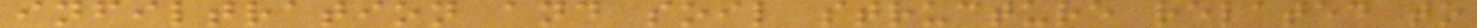infiltration and soil structure related to
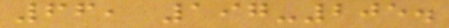66, 197-205.
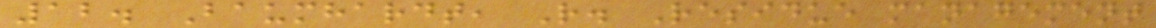12. Baumhardt, R. Residue management
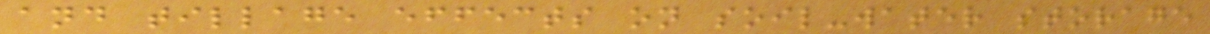and tillage effects on soil-water storage
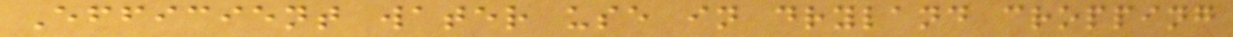Efficient water use in dryland cropping
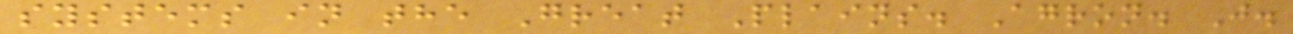systems in the Great Plains. Agron. J.
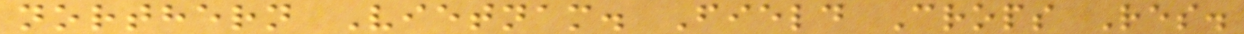northern Vietnam. Field Crops Res.
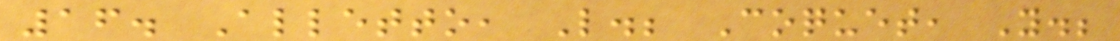16. Alletto, L.; Coquet, Y.;
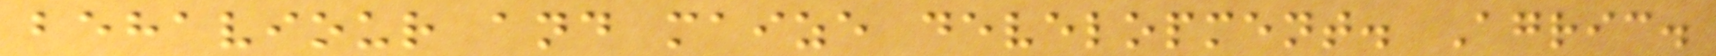behaviour and maize development. Agric.
